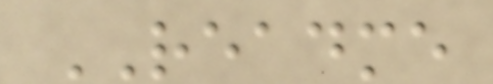README
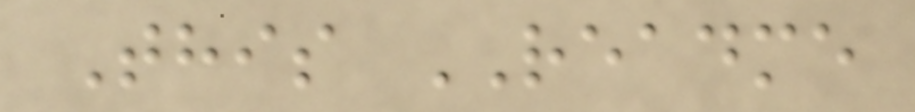This README
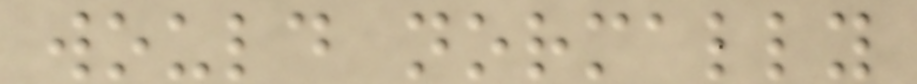would normally
